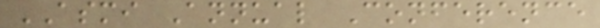ASMI Annual Conference
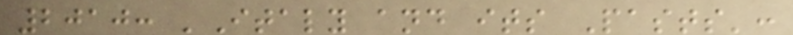2010: 'Italy and its Pasts':
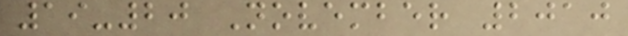19-20 November 2010
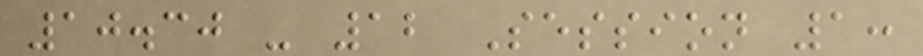10.30 - 12 Session 1:
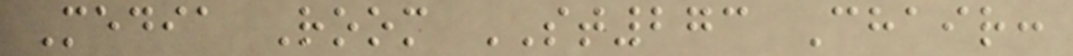Media Room ST273 Chair:
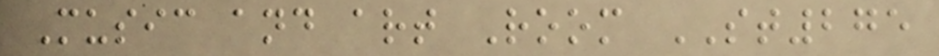Music and art Room ST275
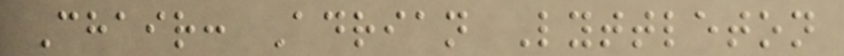Chair: Adrian Lyttleton
